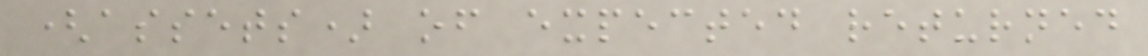(assets) of expected returned
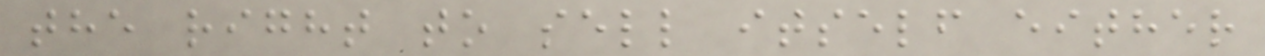the right to sell itself either
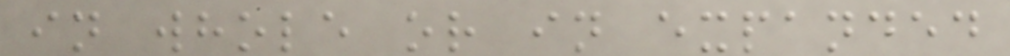in whole or in expanded
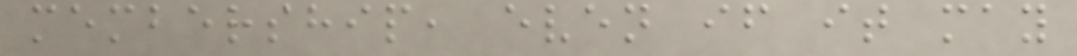membership, even if it may
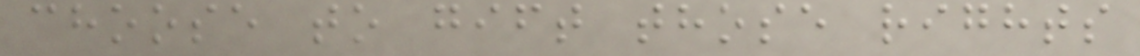choose to gift those rights
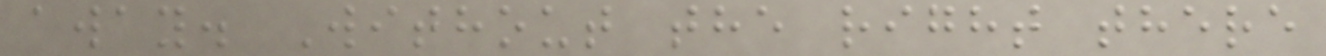away. Without the right there
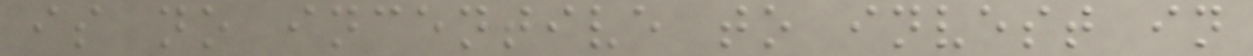is no incentive to invest in
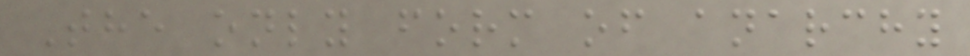The only form of anarchy
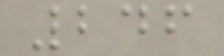246
